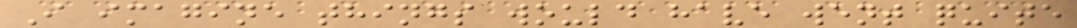I imagine things would have went quite
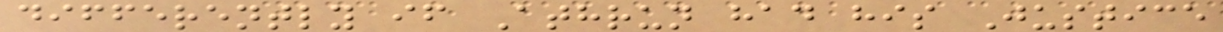differently if Athrun had his Justice
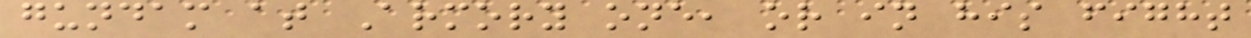gundam at Armory one, or in his fight
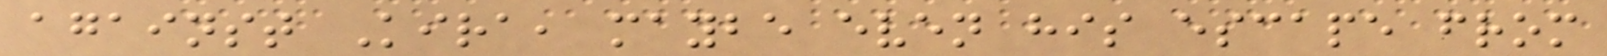against Kira, maybe even his escape from
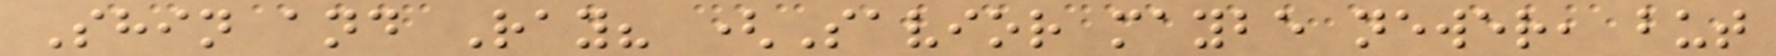Shin and Ray? (Savior maybe newer, but
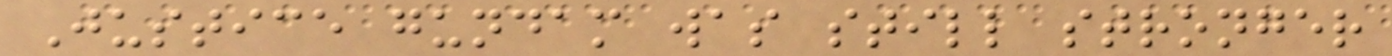Justice gundam was still stronger
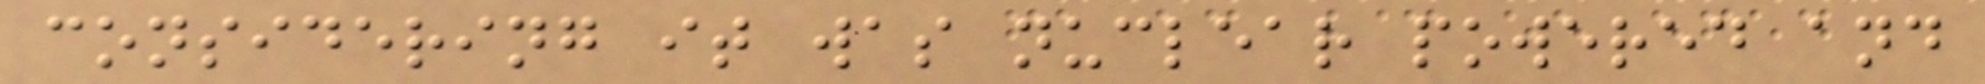considering it was nuclear powered and
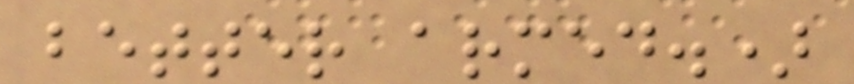better armed.)
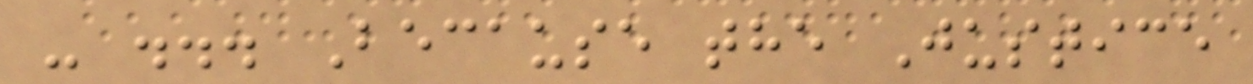- ... Because the Justice
